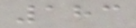183
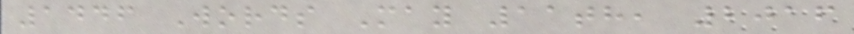1446 Words May 11th, 2016
